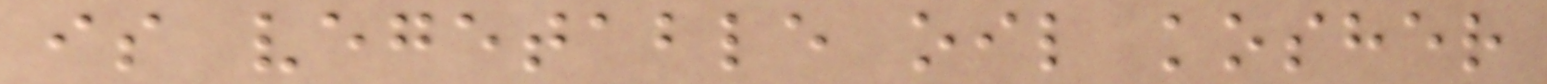is vegetable oil kosher
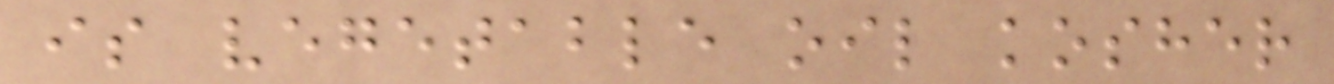is vegetable oil kosher
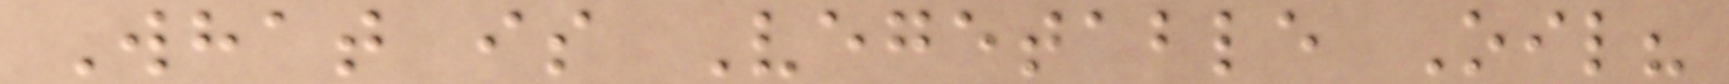What is Vegetable Oil?
